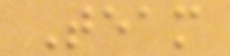Team
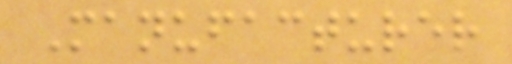Manufacturer
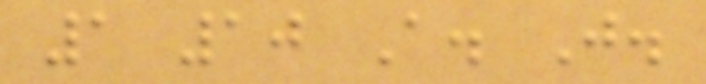1 10 A. J.
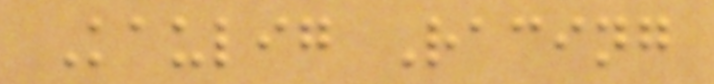Kaulig Racing
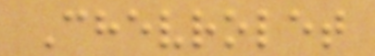Chevrolet
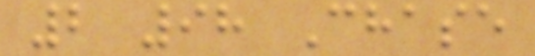2 98 Chase
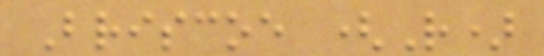Briscoe (R)
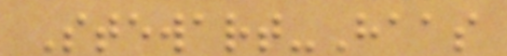Stewart-Haas
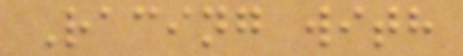Racing with
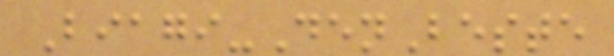Biagi-DenBeste
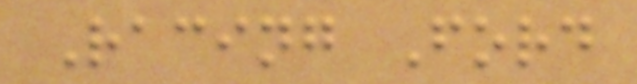Racing Ford
